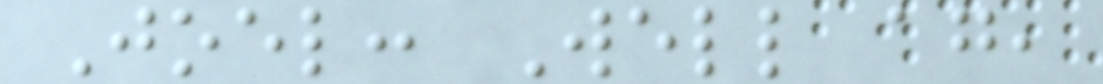Joel: Well again,
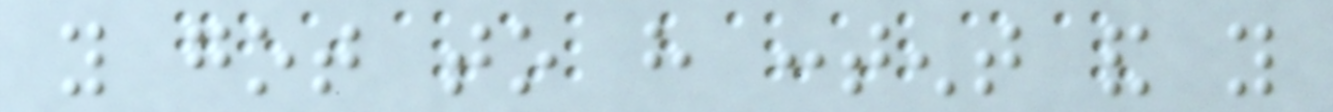you got to have content and you
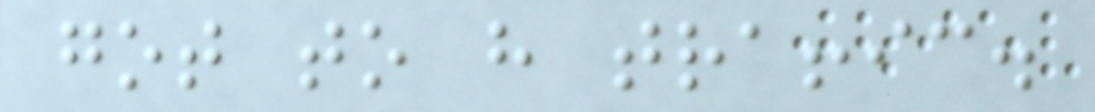got to have traffic.
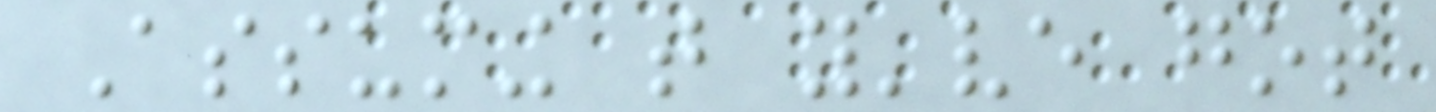Assuming that you've got
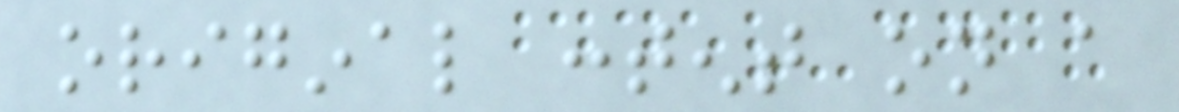original content on a
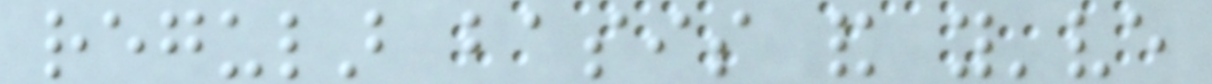regular basis and you've
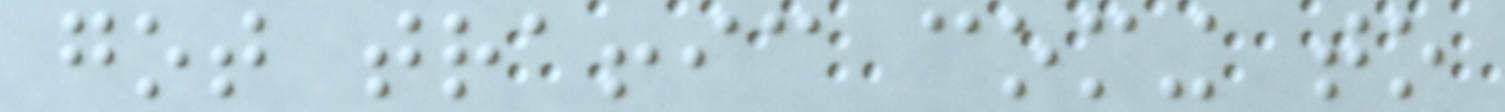got traffic coming to
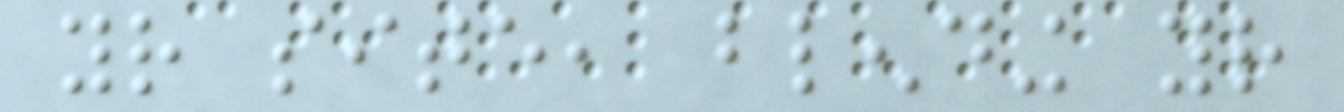your site, blending your
